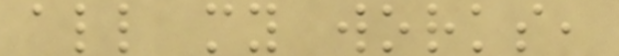all my works,
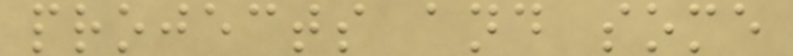projects and some
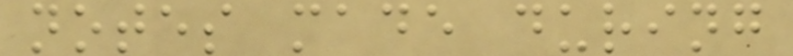notes made during
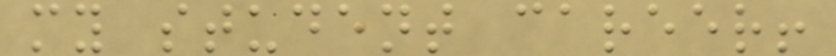my student career!
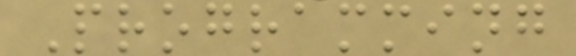Programming
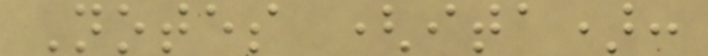Notes (ita):
